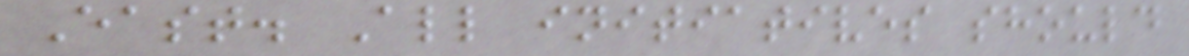East. All initiatives should
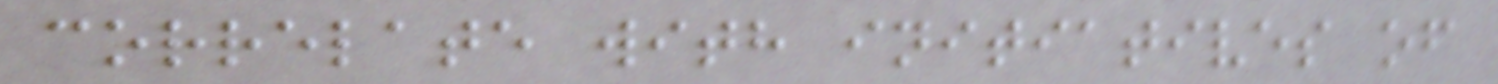correlate with initiatives of
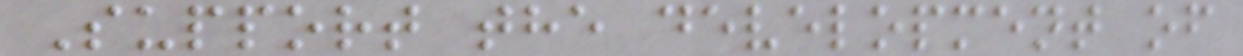Support the development of
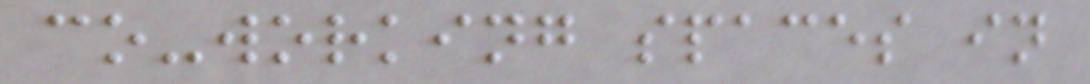co-working spaces in
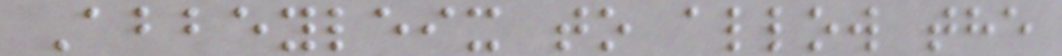Abbeyleix to allow the
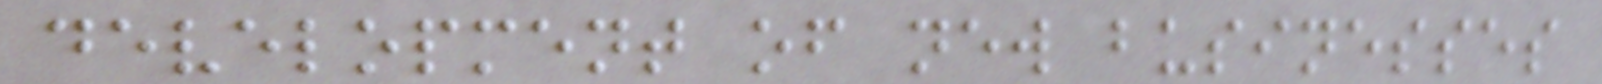development of new businesses
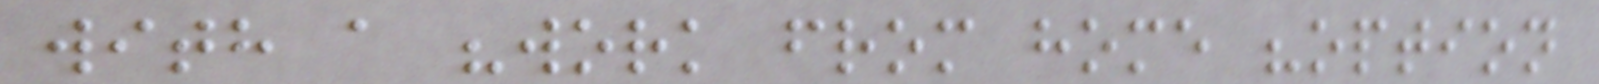with a "work from home "option
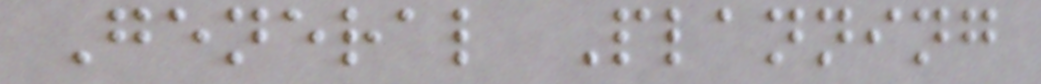General Planning
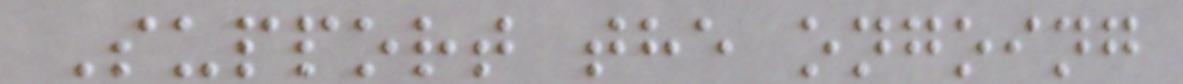Support the ongoing
